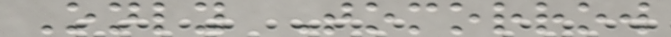Only Tomorrow
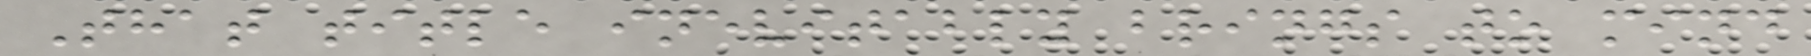That title inevitably brings to mind
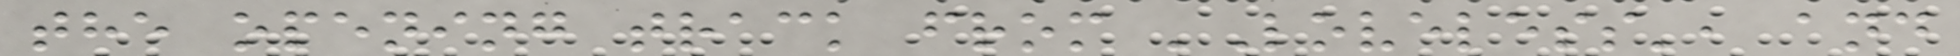the opening track from 'Loveless', and
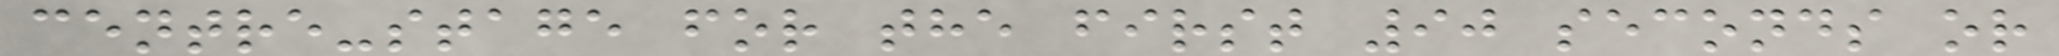centre-stage for the first 90 seconds or
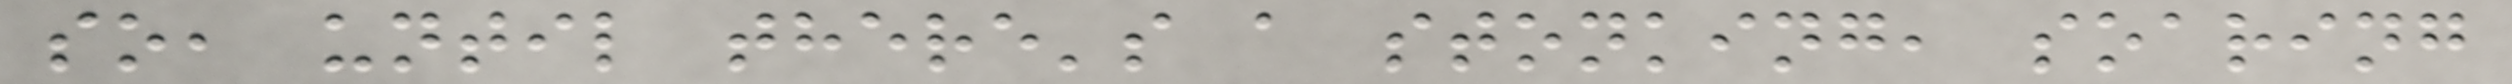so, until there's a stonking, soaring
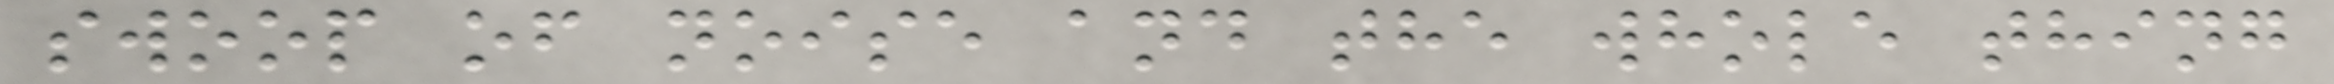swoop of noise and the whole thing
